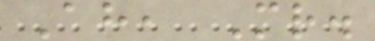Ah, Mr.
